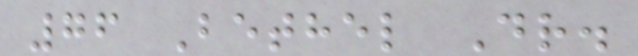76 Bethel Dr.
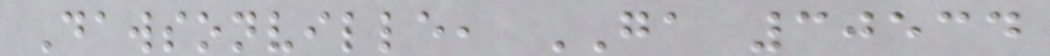Dawsonville, GA 30534
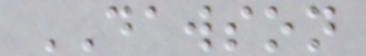DAWSON
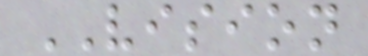VISION
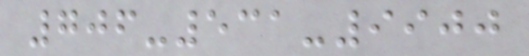706-531-9900
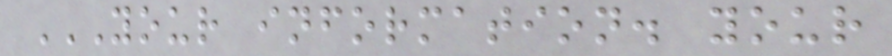YOUR INFORMATION. YOUR
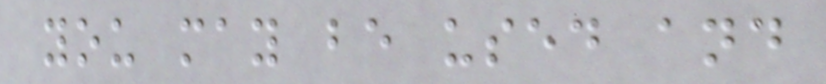you may be used and
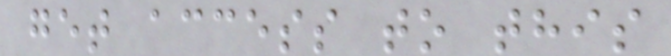get access to this
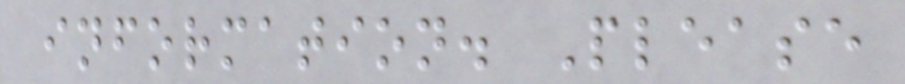information. Please
